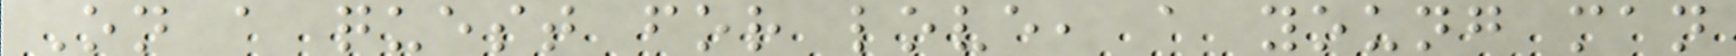On a quest for love, a young man
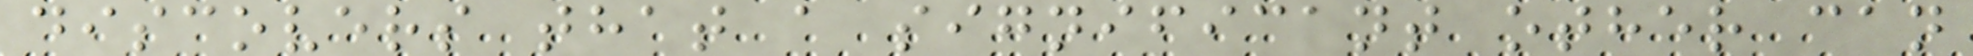discovers that a significant other can
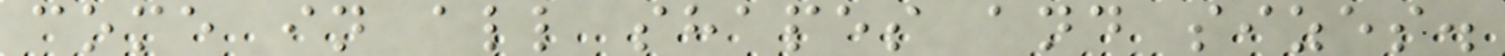come in all shapes and sizes.
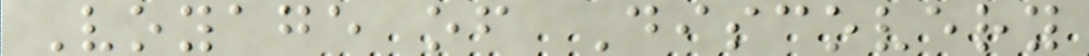Voyage of Discovery
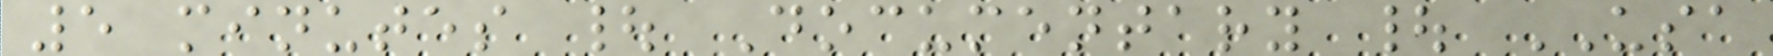5 minutes | Documentary | USA
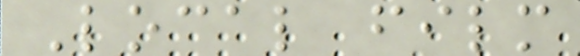Local film
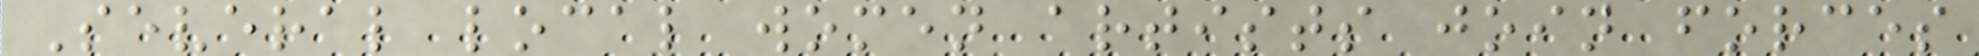Several local women artists join forces
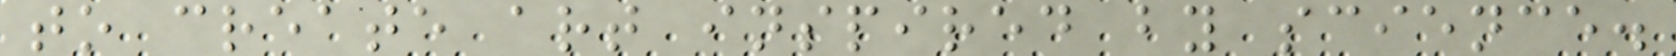to create art inspired by science.
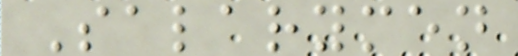Salarymen
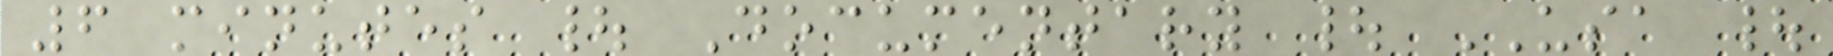6 minutes | Documentary | USA |
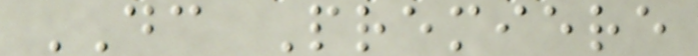DC Premiere
